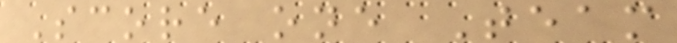Score one Team
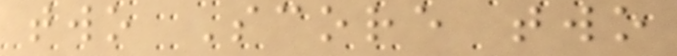two Score two
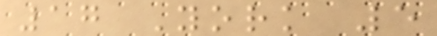17 York 5
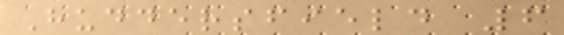Huddersfield 6
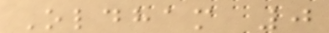Oldham 0
